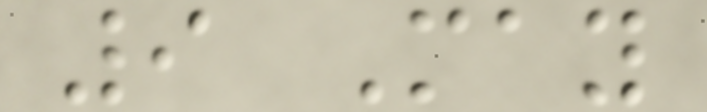9 May
